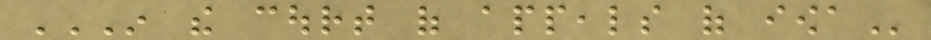IN THE COURT OF APPEALS OF IOWA
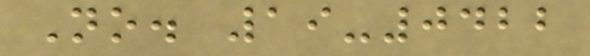No. 19-0422
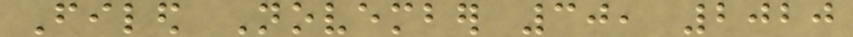Filed November 30, 2020
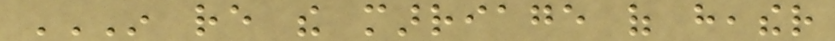IN RE THE MARRIAGE OF HEATHER
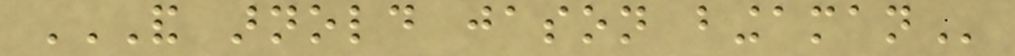AND ARNOLD JASON BINGAMAN
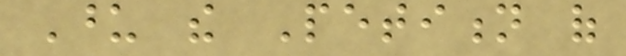Upon the Petition of
